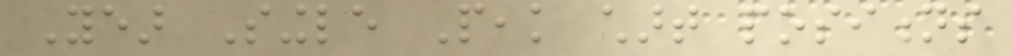Year Single Peak chart positions
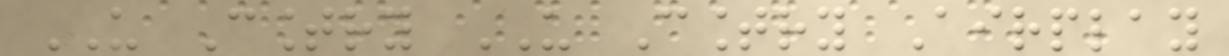US Country US Country Airplay
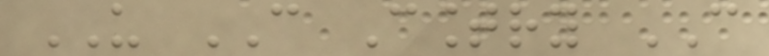US CAN Country CAN
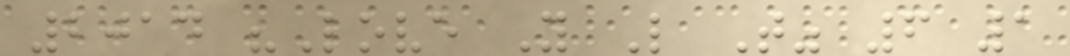2014 "Love You Like That" 6 1
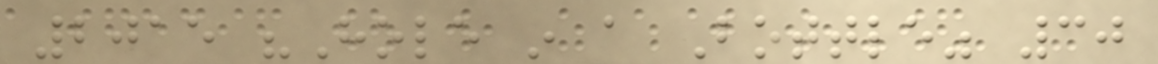2015 "Hole in a Bottle" 30
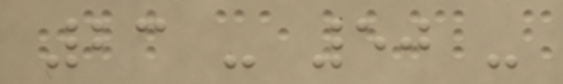23 - 50 -
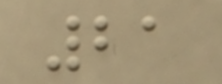21
